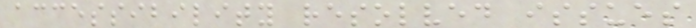accessibility resolved issues
